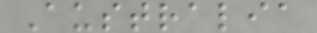Australia
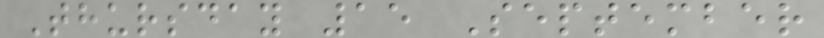Thursday 15 September
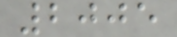2005
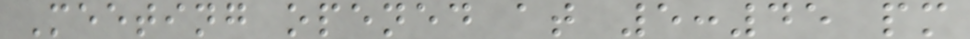Meeting opened at 5:45 pm
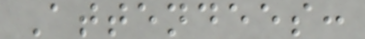Attendees:
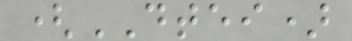(DTEI)
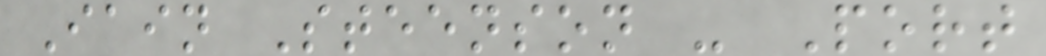Iain Steenson - Port
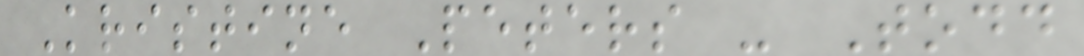Kristine Peters - Todd
